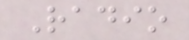Radio
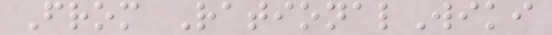From RationalWiki
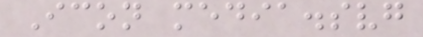Icon media.svg
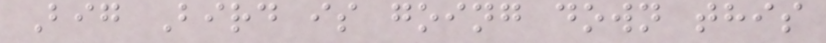Big Bird is going down this
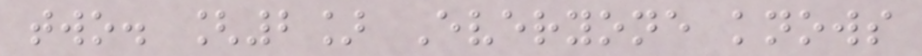two. [2] Everyone knows
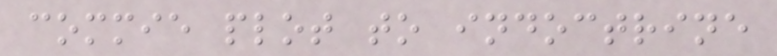commie plot to indoctrine
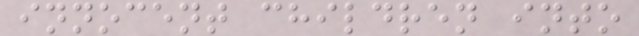innocent children into
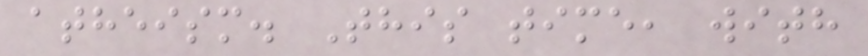atheism. This time, with
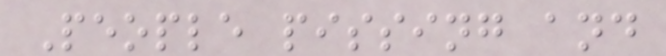People pissing and
